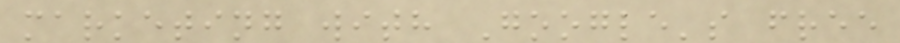marketing with Google's free
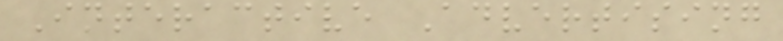Interactive Advertising
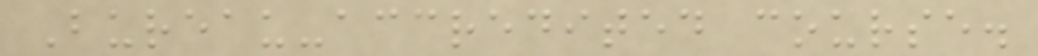Bureau-accredited course.
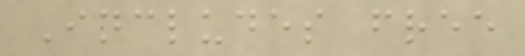Includes free
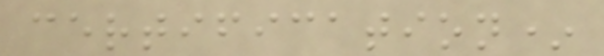certification*
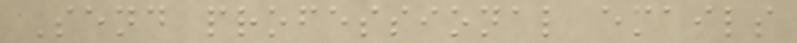Send professional emails
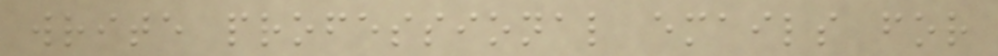write professional emails for
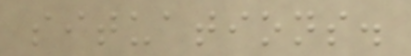situations.
